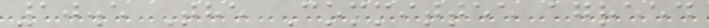10.5 The Committee agreed
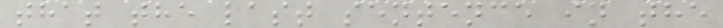that the last sentence in the
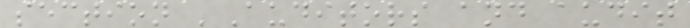section 'Auditors and audit
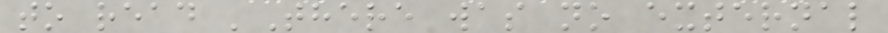to read 'There was no external
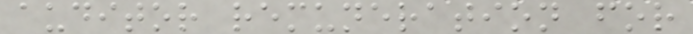auditor remuneration for
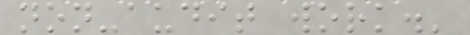non-audit work.'
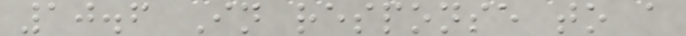10.6 In response to a
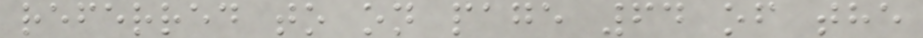referred to on page 64 of the
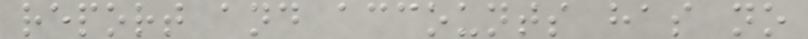report and accounts has no
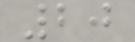20
